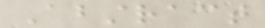Abstract
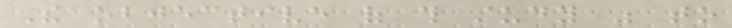The objective of this study was to
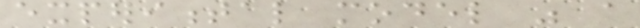experimental model was a
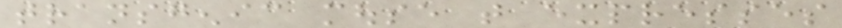transgenic mouse that expresses
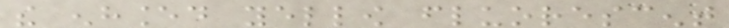the enhanced yellow fluorescent
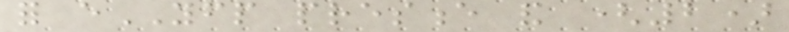for eYFP presence and (2)
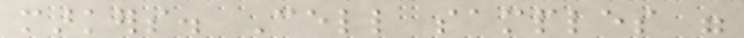markers. Cell samples were
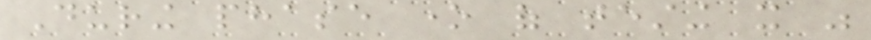During phase one of testing it was
